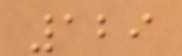129
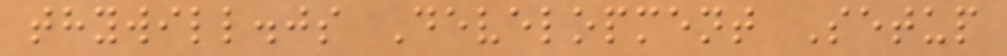thywill.js Development Setup
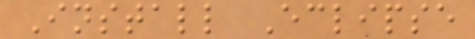Install Eclipse
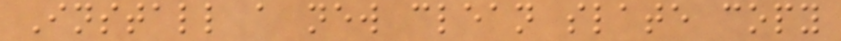Install a new clean slate copy
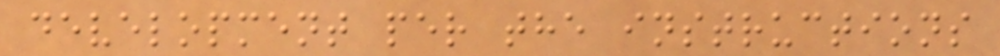development per the instructions
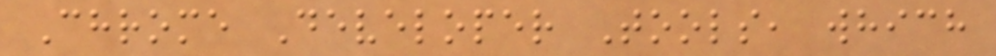Chrome Developer Tools, which
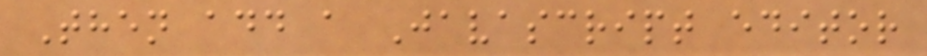Then add a Javascript editor
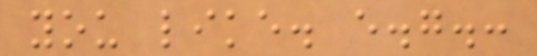you like. e.g.:
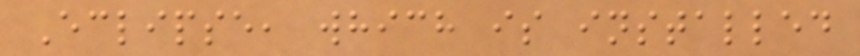Eclipse, which is installed
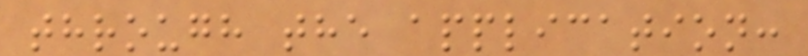through the application:
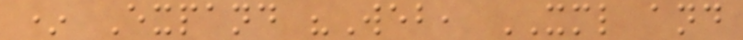* Expand "Web, XML and
